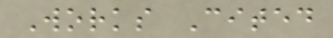Works Cited
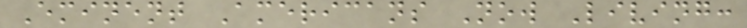Eminent Americans Now Living:
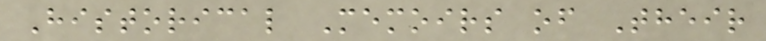Historical Memoirs of Their
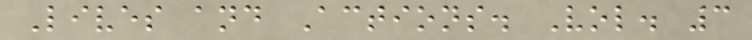Lives and Actions. Vol. 3
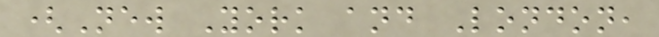(New York and London,
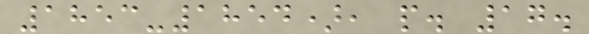1853-1854), p. 17.
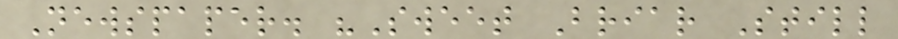Newspaper. "Sweet Briar Still
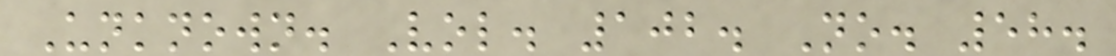Unknown. Vol. 102. No. 58.
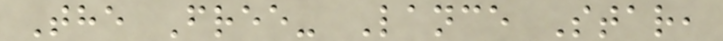The Free- Lance Star,
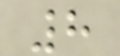8
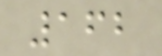162
